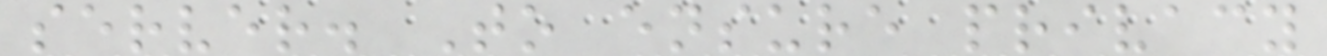server. To ensure privacy
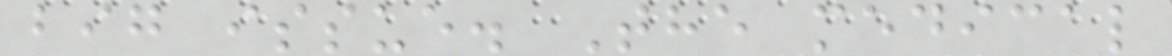big issue. The medical
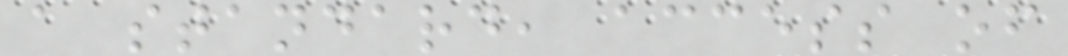a standard, access of
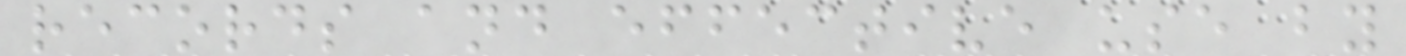records and effective use by
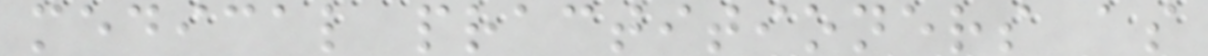medical practitioners as
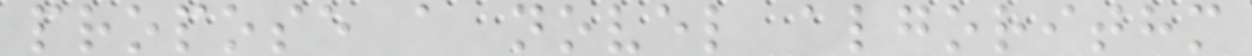propose a novel algorithm
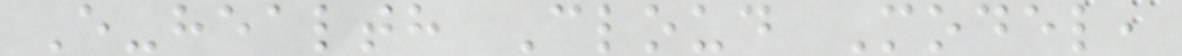E-health Cloud Model,
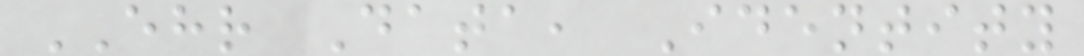EHR Data, Identity
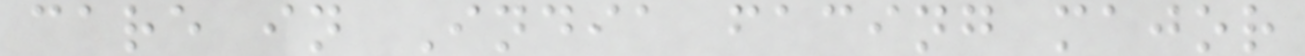care in India facing major
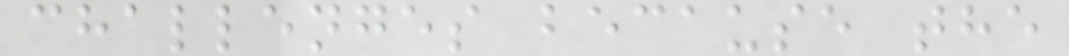challenges because the
